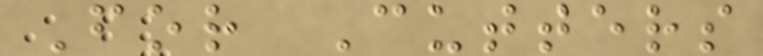For Cutters
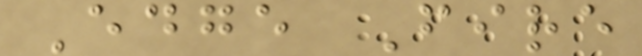Edge Fire
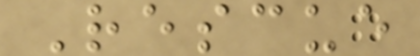Rescue
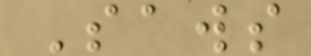Saws
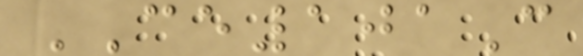CE101C
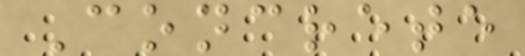Concrete
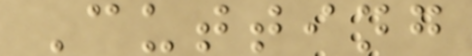Cutting
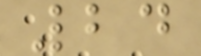24
